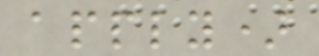apply)
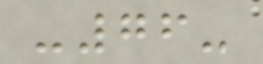-76-
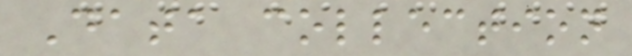Data collection
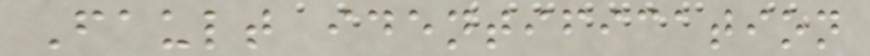Fault identification
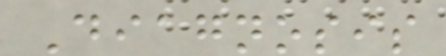Diagnosis
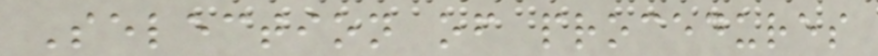Selection of procedures
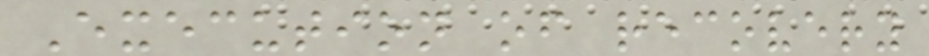Execution of recovery
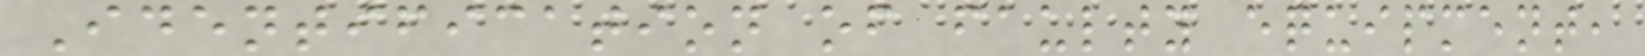Identification of faulty equipment,
